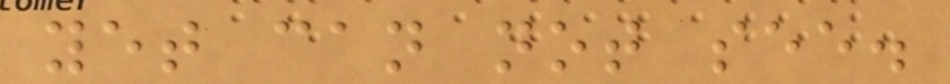yet can not see.
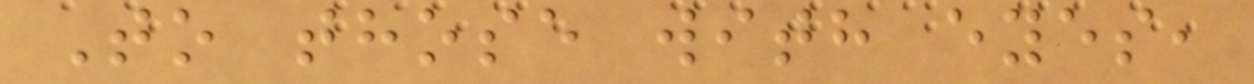To those with eyes,
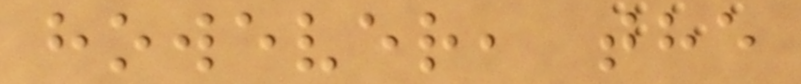however, the
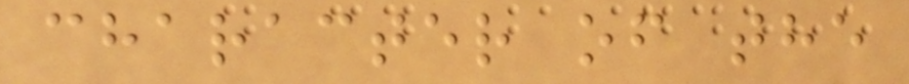character of the
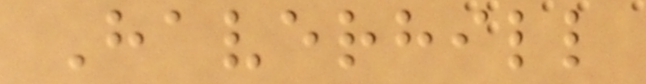Haverhill
